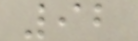92
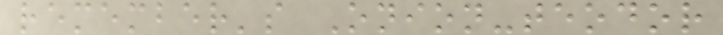remember's Onion-teodor
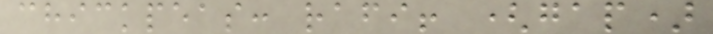chickpeas: rafi! (gap)
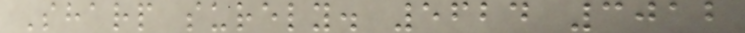Sharp surely. 5624 3012
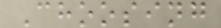Choosing
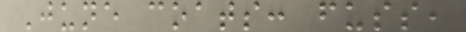June coats: fuss,
